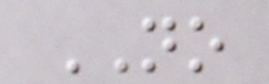NO
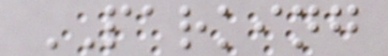PARKING
